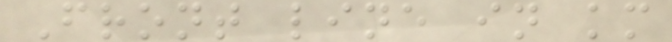Front line in km
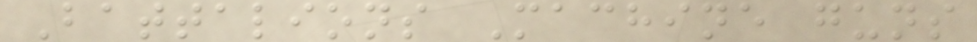Battalions Machine guns
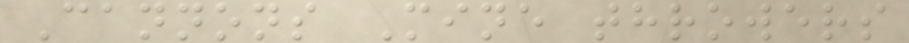Cannons Mine throwers
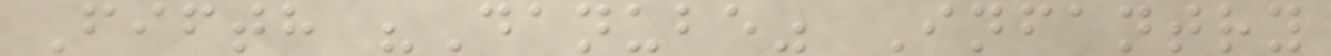Fifth "Danube" Infantry
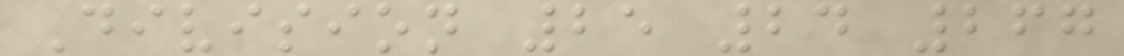Division 25 24 267
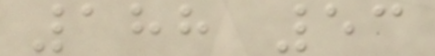188 53
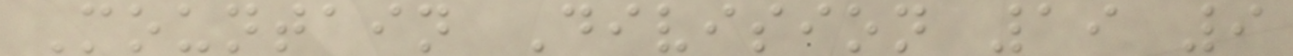Mountain Division 19 9
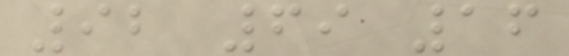92 69 16
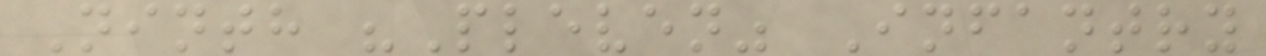Ninth "Pleven" Infantry
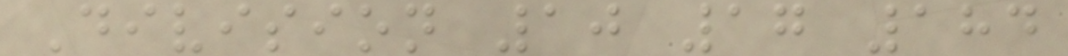Division 10 17 184
